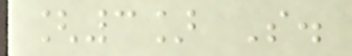[3] S.
